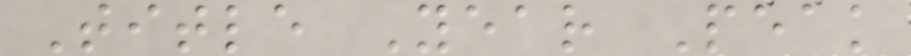Title Year Peak
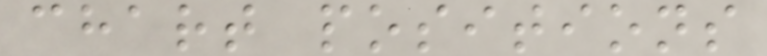chart positions
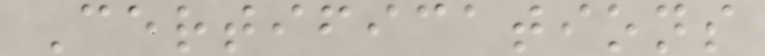Certifications
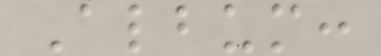Album:
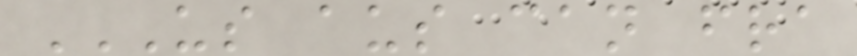US AUS CAN FRA
